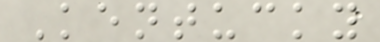Kentucky
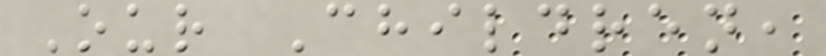Our Children,
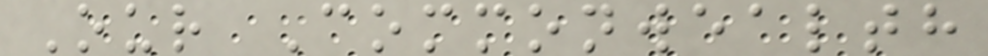Our Commonwealth
